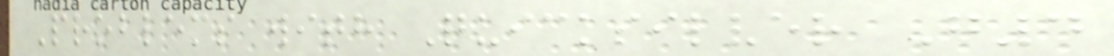Problems with Quicksilver G4
